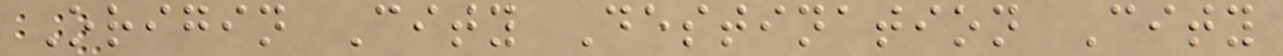Origin City Destination City
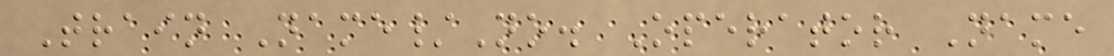Train Name/No. Operator Name
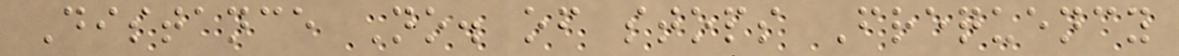Distance No. of stops Frequency
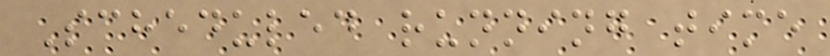Scheduled running time
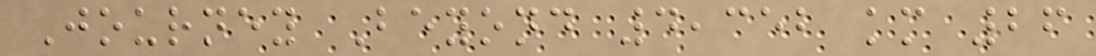Journey Beyond 4,352 km 26
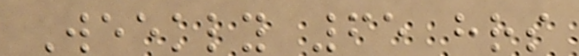Weekly 65 hrs
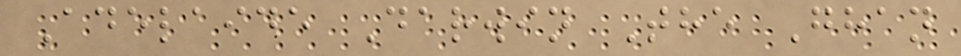Adelaide Darwin The Ghan
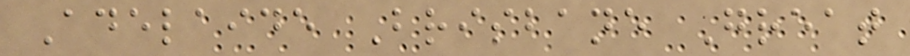Adelaide Brisbane Great
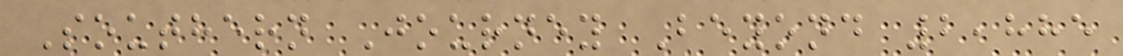Southern Journey Beyond 2,885
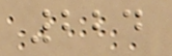224
